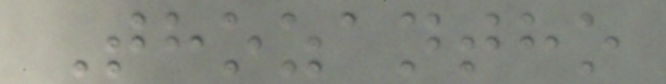Thozantho
